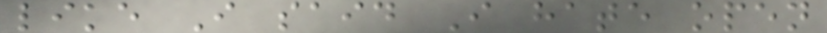like I said I hate open
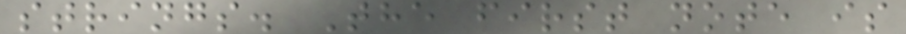strings. The first note is
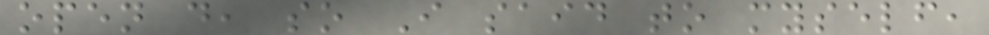open d, so I said to myself,
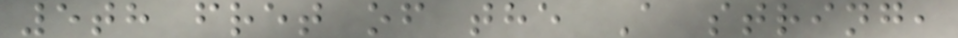5th fret of the A string,
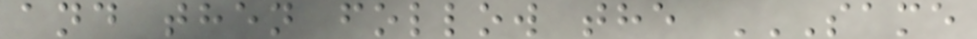and then follow the SAME
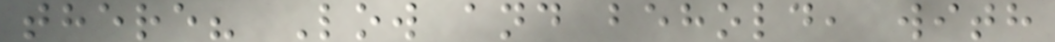there? Low and behold, with
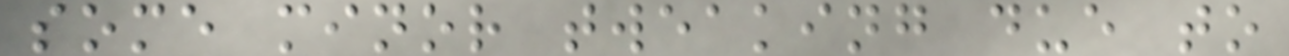some minor tweaking due to
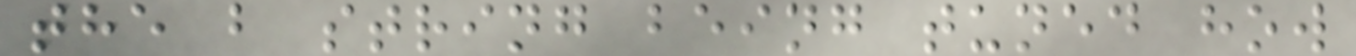the b string being tuned how
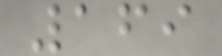169
